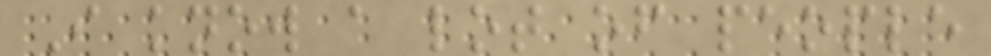I know a lot of people
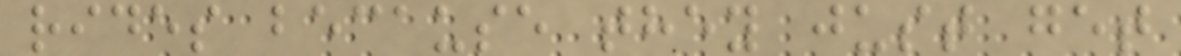rides because they just get
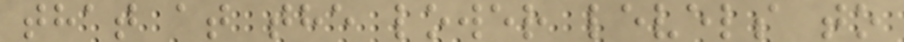that at the lower levels to
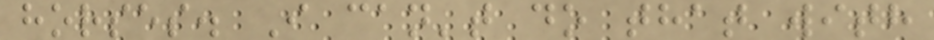horses. I can't do that with
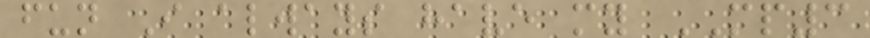fun I always have my MP3
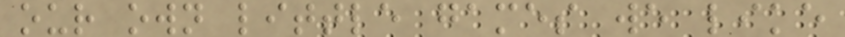our own little games we like
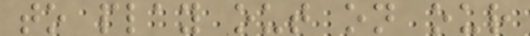to play out on our
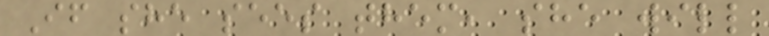If she sees them, she will
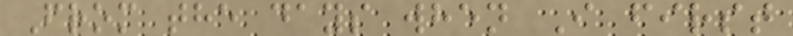From the days when I first
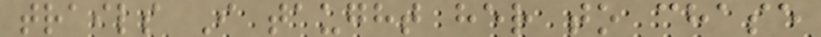trails I taught her to chase
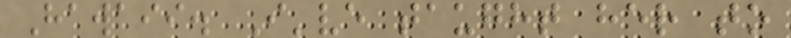Hawaii. I've taught her to
